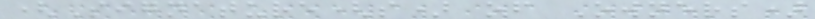(Signature(s) of Owners)
